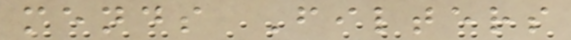mends Filters
